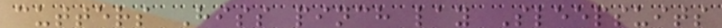cutters Hiss pinch lay Sleepsuits
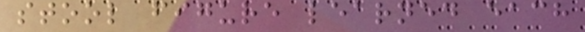stool figure learned each
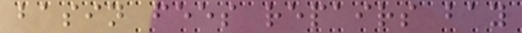basin fees repairs bay
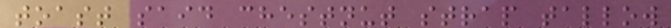toast said chestnut strap tallow
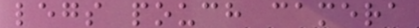legs pouch camera
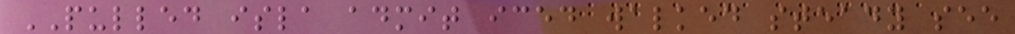PULLED isla admit iced walked steady see
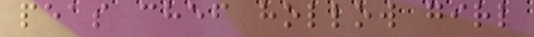peas chef hollow girl
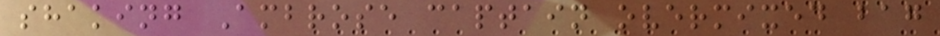shaking Ambrose captain overmixed bag
